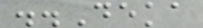..Deka
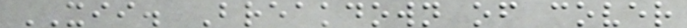XII. Breakdown of cover
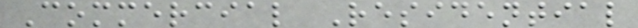Commercial Residential
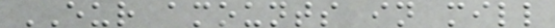EUR amounts in mill
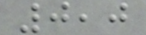0,0
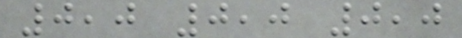0,0 0,0 0,0
